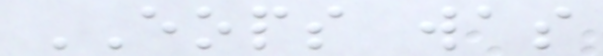EOPS was
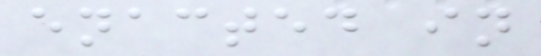enacted in
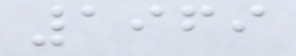1969
